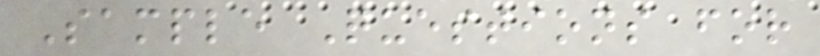Sample Questions for
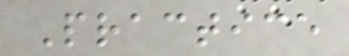Practice
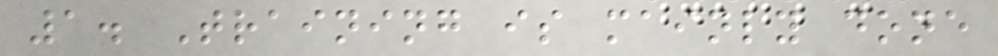1. Training is mainly done
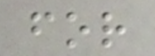for
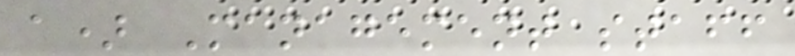a) Management staff
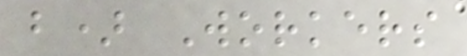b) Workers
